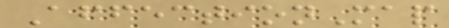AffectionMap
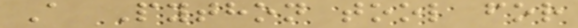A Python tool for
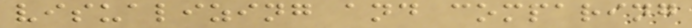visualizing and comparing
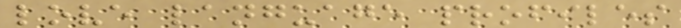love language profiles
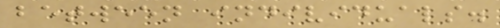between individuals.
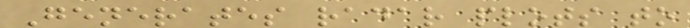Generates radar plots to
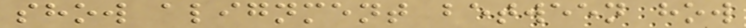show alignment between how
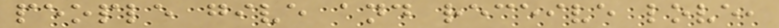people give and receive love,
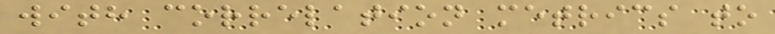with correlation metrics to
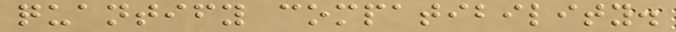quantify compatibility.
